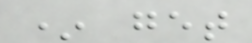* get
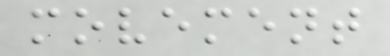movement
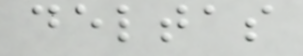deltas
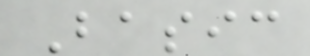Basic
